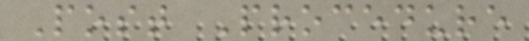Post Procedure
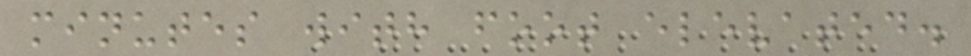minutes with foot elevated.
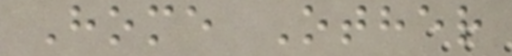Home Other
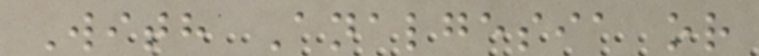With Analgesia or
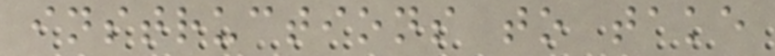instructions to take
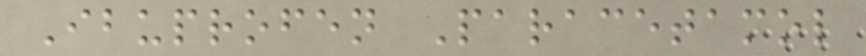Ibuprofen Paracetamol
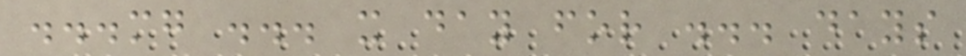...mg ... x day for ... days
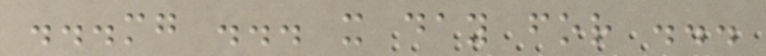...mg ... x day for ...
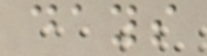days
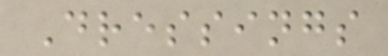Dressings
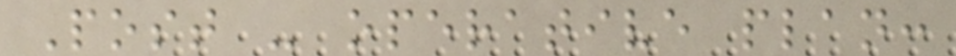Post - operative plan:
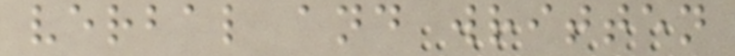verbal and written
